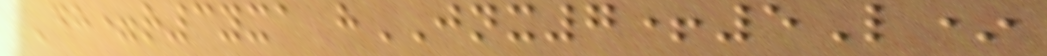Dh=r3yxa hJNX7+5L*
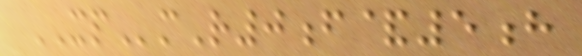XPmR0f&5h
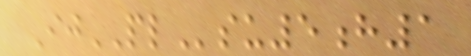IjPLsu5h1
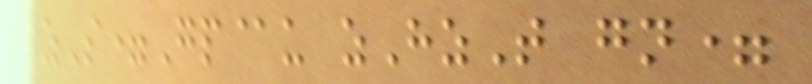zS=Gp@u zHzT gn=
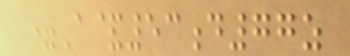=A&53d77z
